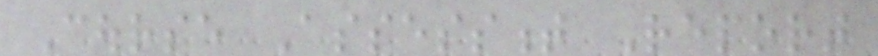Course Assessment Report
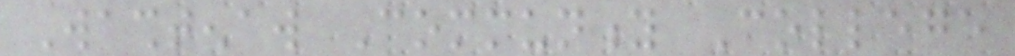Washtenaw Community College
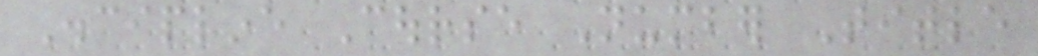Discipline Course Number Title
